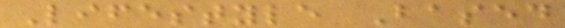Lifestyle Based
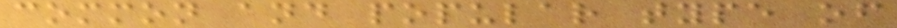common and popular type of
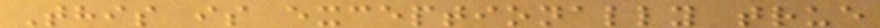This is exceptionally true
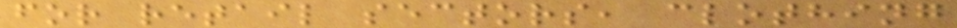for retail sectors, clothing
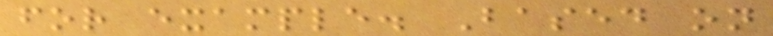for example. Based on
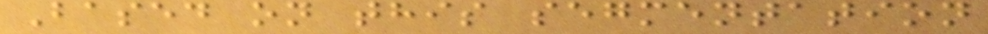Based on this segmentation
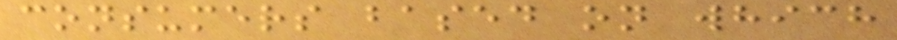consumers based on which
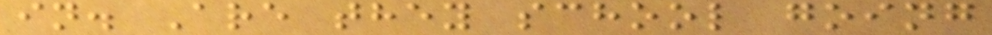in. Are they school going
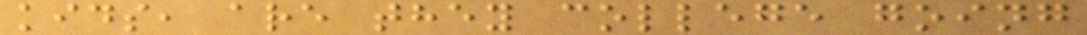kids, are they college going
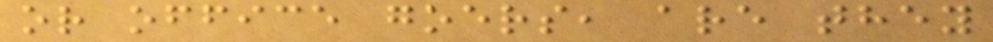or office goers, are they
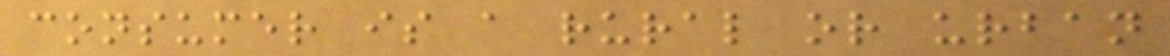consumer is a rural or urban
